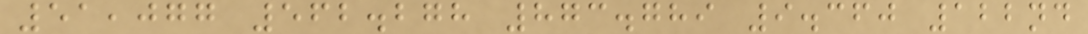51,077 562.278 873.789 9.360 122nd
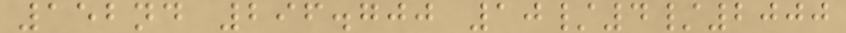152nd 296.700 10/4/2000
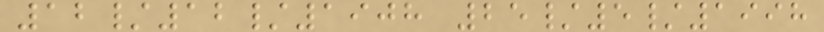12/12/1908 25/5/1998
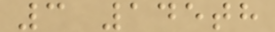3 145th
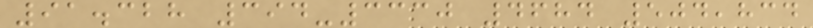91.328 394-3330 4684 504,834
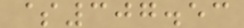$307.53
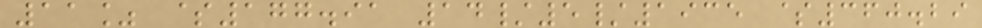11% $177.91 14/5/1935 $360.29
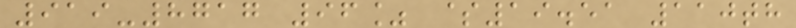919-8717 96% $19.51 110th
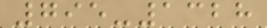795-1328
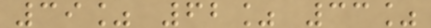39% 62% 33%
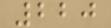220
